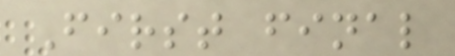First final
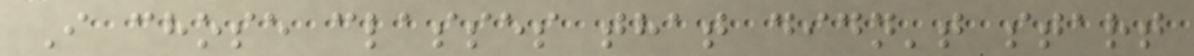I chose classes that didn't start
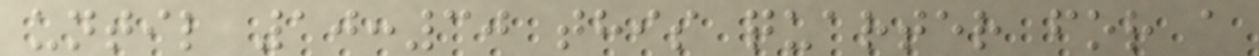until 10:30 this quarter for a
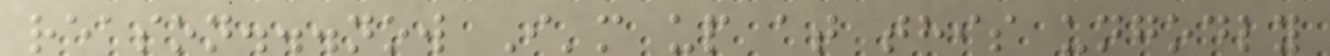reason...now I'm up at this ungodly
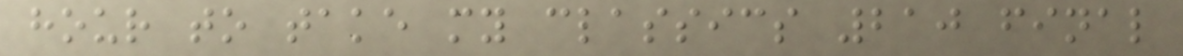hour to take my classics 210 final
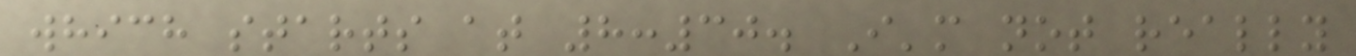which starts at 8:30. I'm not really
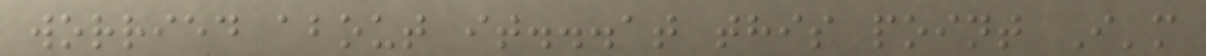worried about it...at this point I'm
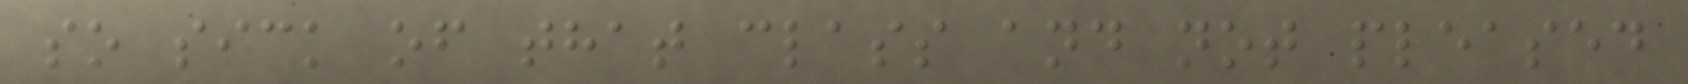so sick of that class and not pleased
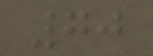70
